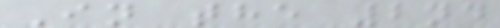In the 2nd
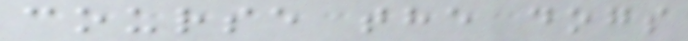course the dogs
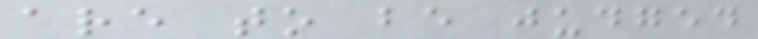are to be judged
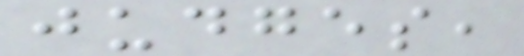judges,
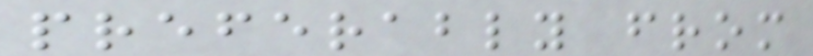preferably from
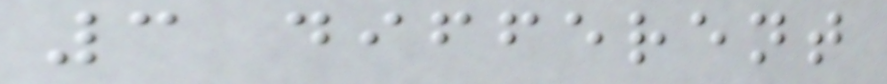3 different
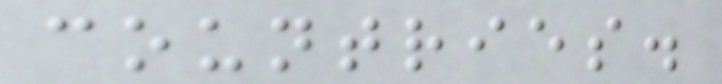countries.
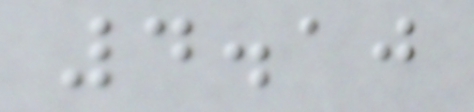4.10
